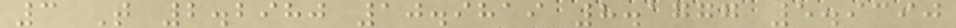3 T 2.2980 10.9819 8.1777 5.9390
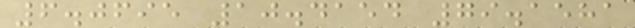6.0695 10.4154 79.1581
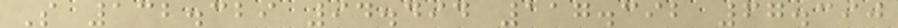S 132.329 94.494 117.392 67.390
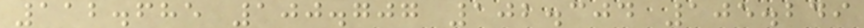112.685 100.707 102.304 105.249
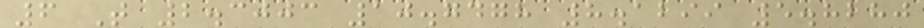6 T 2.3003 10.7478 8.1299 5.8280
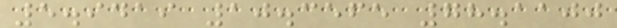5.9419 10.3565 78.1100
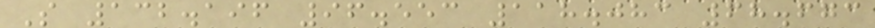S 132.196 96.553 118.083 68.673
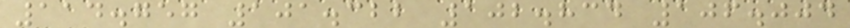114.757 101.322 102.834 106.004
